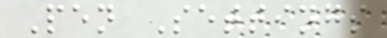Pen Settings
